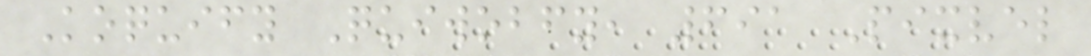Koquify Quiwobfy, 691 Pixvel
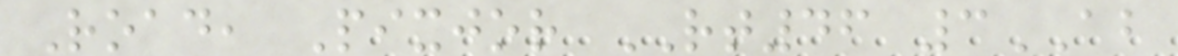Road, Pixjor RT46 3AB
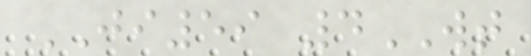JI59 4WT
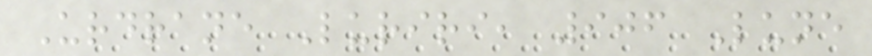Urdrane Luriri, 906 Lune
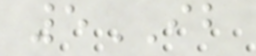5IB
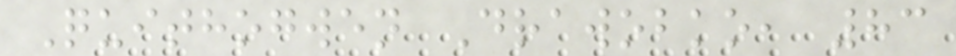Quithogwen Drawobko, 83
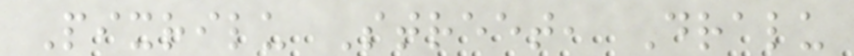Pixrilu Street, Dralu
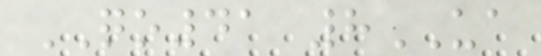QO41 8UA
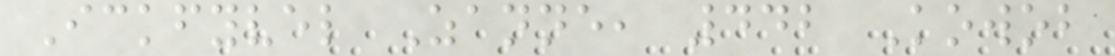Ickfyvel Zanne, 442 Kowob
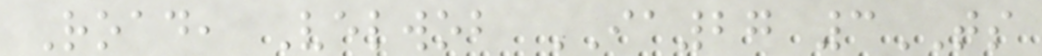Road, Velwob IA27 3TS
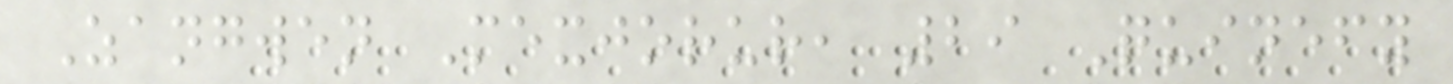Zangwen Mexjorur, 29 Quinefy
